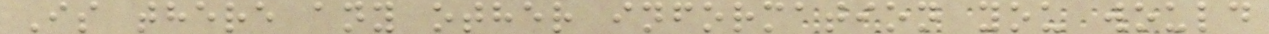Is there any other information you would
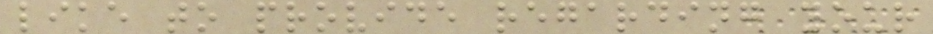like to provide regarding your
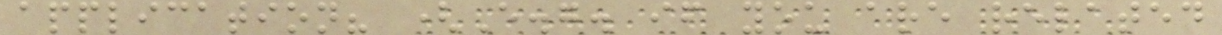application? (E.g. if you are related
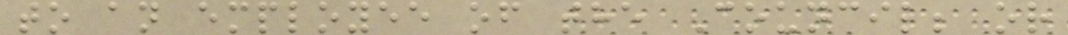to an employee of the Council; or
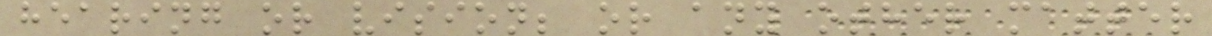hearing or vision; or any other matter
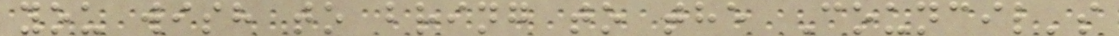you wish to bring to the Council's
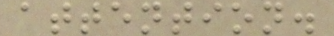attention.
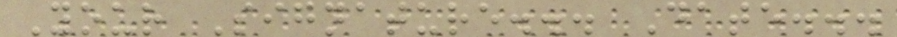Your Signature... Date...
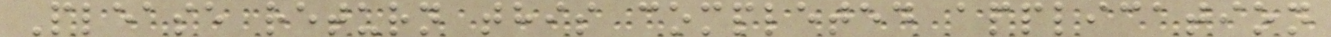Please return this completed application
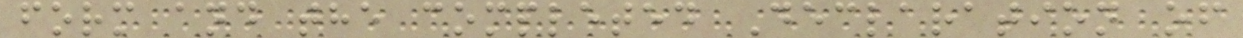form and the completed Declaration of
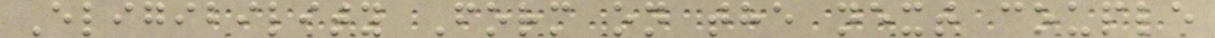Eligibility Form on the next couple
